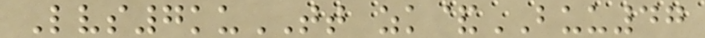Lvs7kuTT zk&BUU47
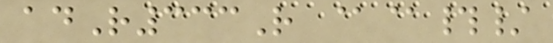adR333R @@#/
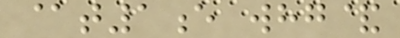@t1e whg&
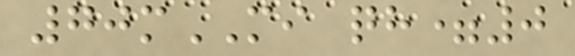70mMI qh=0
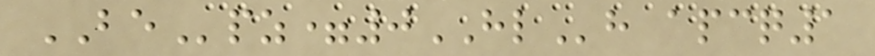BEpz=0HLh apcq1
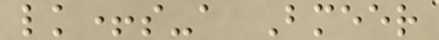lk+s-a Bmeer
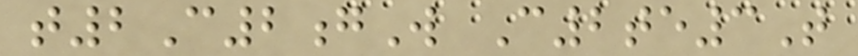t2C2gW C2te3T
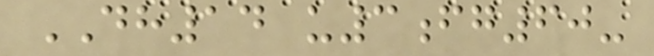DH14 u3fg60-
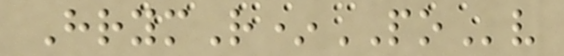HrymR*POv
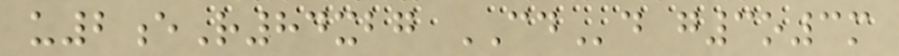u2eR84xbg CDd g3o3m
